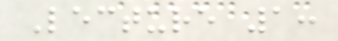Lecture 1:
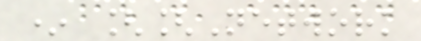* [[Network
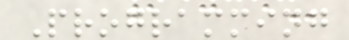Programming
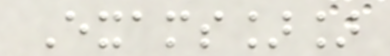Exams]]
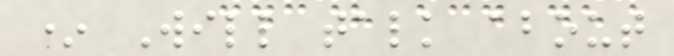* Will talk about
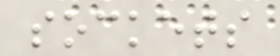sockets
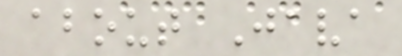about Java
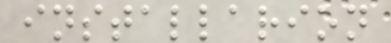installarion
